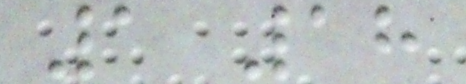1 18
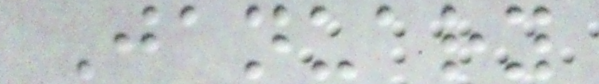January
